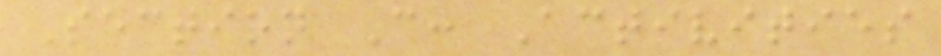Section C: Activities
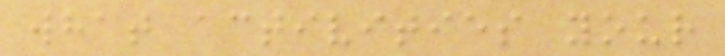what activities your
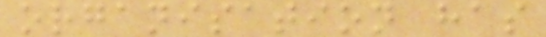organisation has
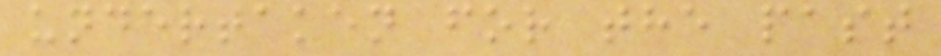undertaken for the past
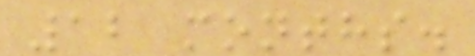12 months.
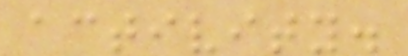activity.
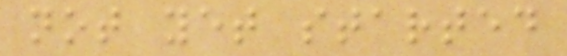not yet started
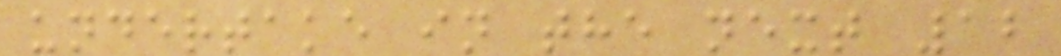undertake in the next 12
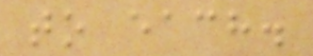to each.
